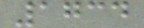1734
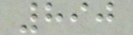890
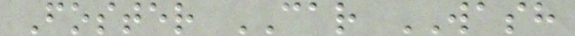Foster CAR WASH
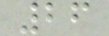26
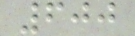600
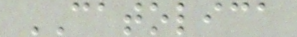CATOLICA
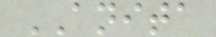ANITA
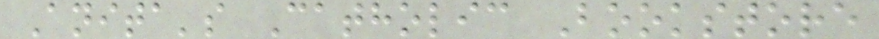Anita's Catholic Bookstore
